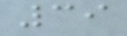39
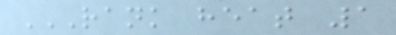RANK HEAT 1
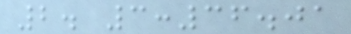2. 3:36.01
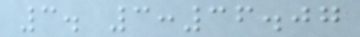3. 3:36.07
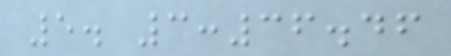5. 3:36.46
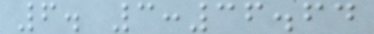6. 3:36.64
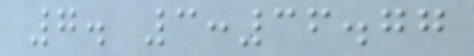7. 3:36.77
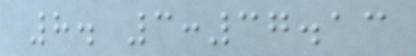8. 3:37.13
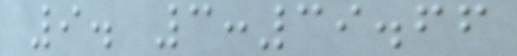9. 3:39.66
